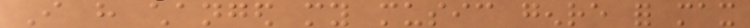I have changed my music genre for max
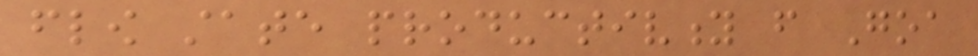flow state productivity from Goa
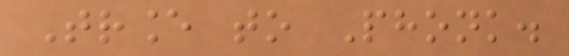Trance to Phonk.
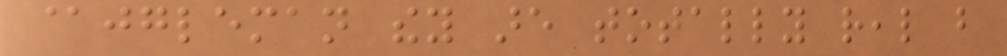@jgleman they are totally real but
